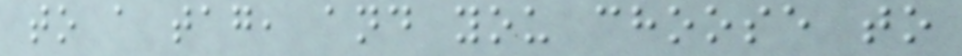to a tag, and you choose to
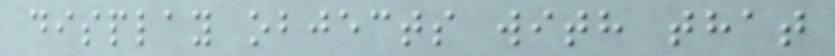display objects with that
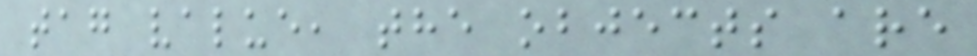tag value, the objects are
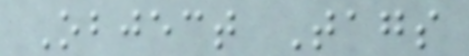Object Tags
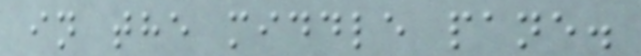in the middle pane.
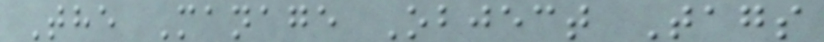The Manage Object Tags
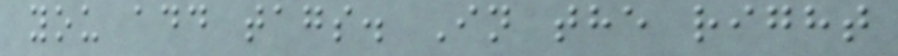you add tags. In the right
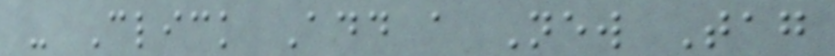- Click Add a New Tag
